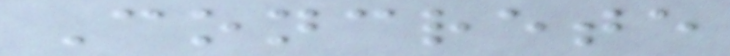Concrete
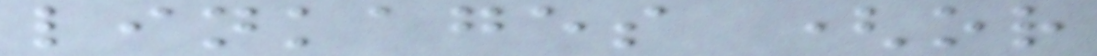linkages (or
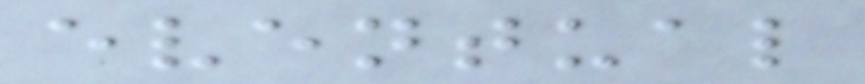eventual
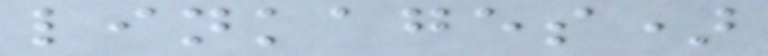linkages)
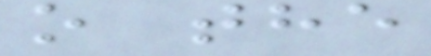o the
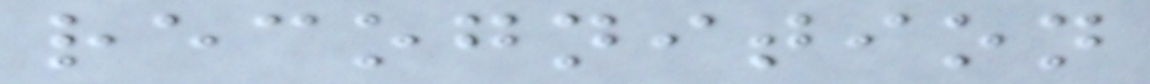recognition
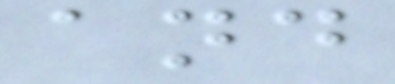and
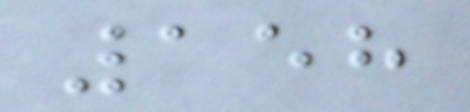158
